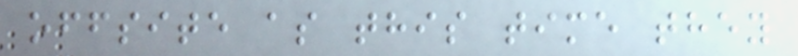offsite as this time they
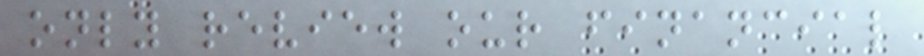only review our financial
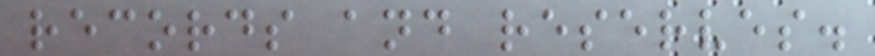records and reserves.
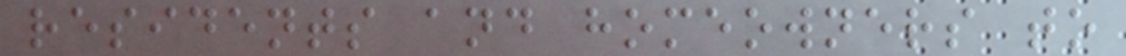residents and homeowners to
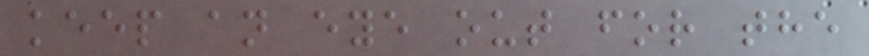keep an eye out for the
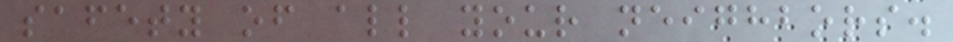safety of all your neighbors.
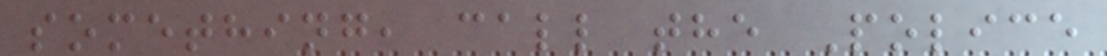something, call the Police
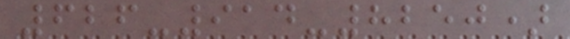626-914-8250)
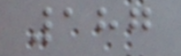187
